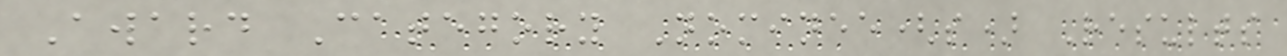Award Category Nominee(s) Results
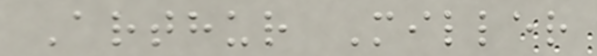Arthur Miller
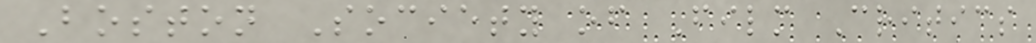Boston Society of Film Critics
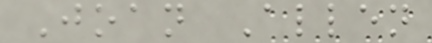Joan Allen
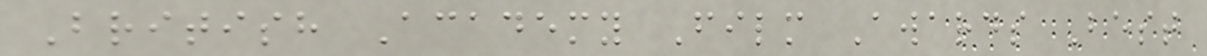British Academy Film Awards Best
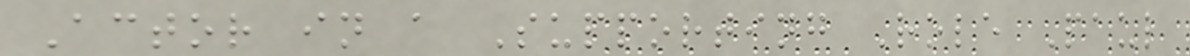Actor in a Supporting Role Paul
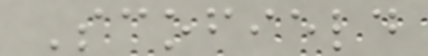Scofield
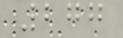277
